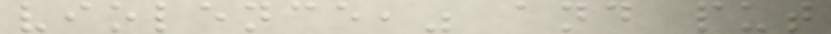violence," and put
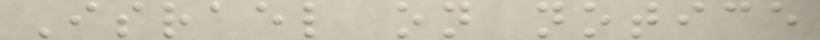Israel on notice
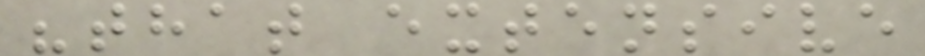"that extensive
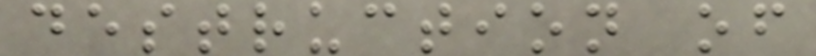destruction of
